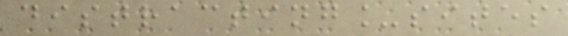distracting_sites
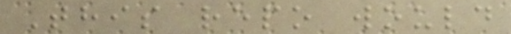This repo would
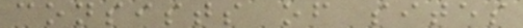consists of sites
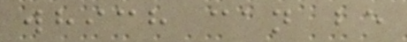which can be
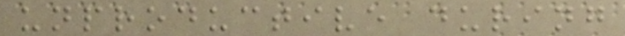unproductive during
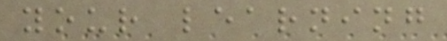your learning
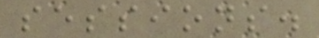sessions.
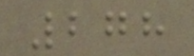278
